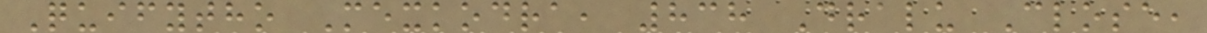Quifytho Mexkodra, 838 Dralu Close,
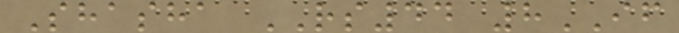Shasha RS44 8IF
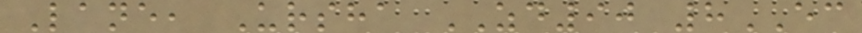Lane, Ursha ZD90 8EC
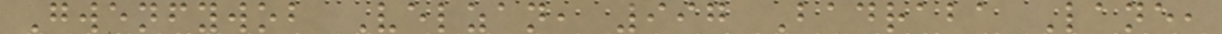Gwenfywob Velzan, 997 Badraba Lane,
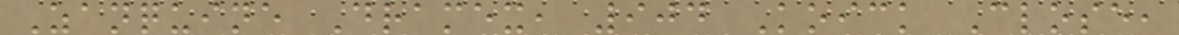Zanquine Dramex, 904 Koick Close,
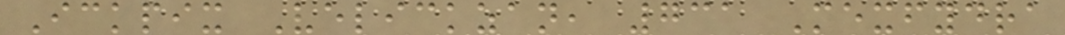Ickpix Velickzan, 731 Mexfydra
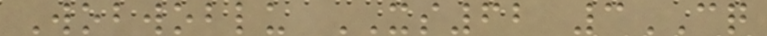Wobwoblu XS62 3CQ
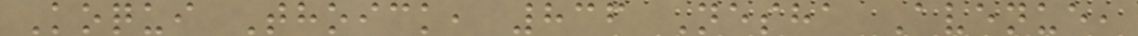Koqui Thoick, 836 Nesha Avenue,
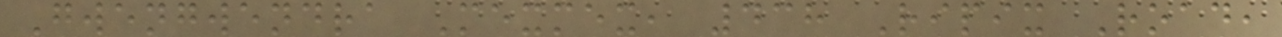Gwengwendra Mexmex, 438 Ripix Road,
